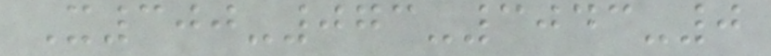X300-073-3043-0
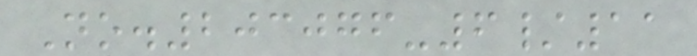No.203076-6/11
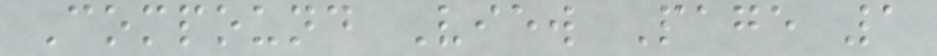Compound View Page 1
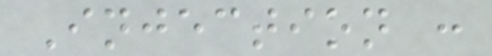Injection :
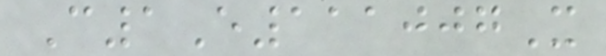C1E111007X
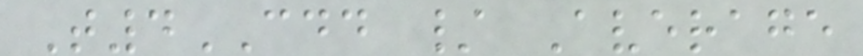T4CDD / Average
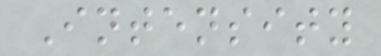Intensity
